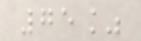75%
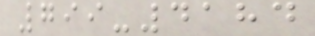799-4184
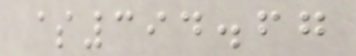$394.67
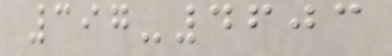397-4603
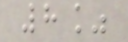8%
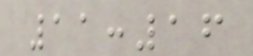11:16
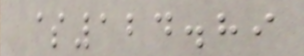$124.89
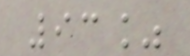93%
